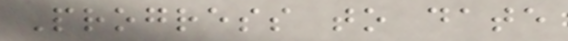Progress to date
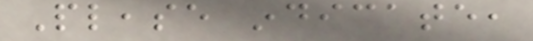Please indicate,
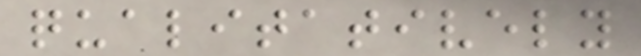qualitatively
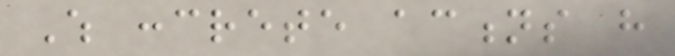Which concrete actions have
